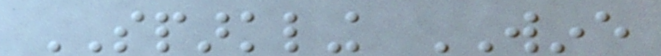SPARKLING WINE
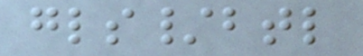gls/btl
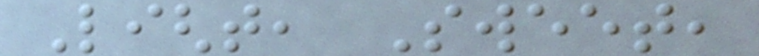Light, Sweet,
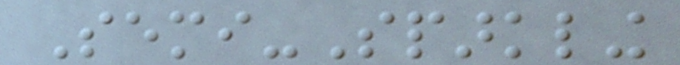Semi-Sparkling
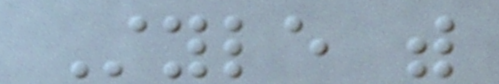Style with
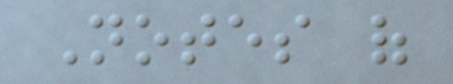Notes of
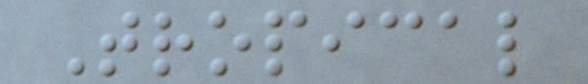Tropical
